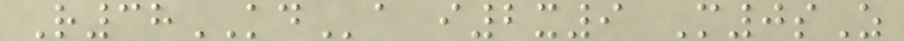R38KDa i2x9 M0sZ
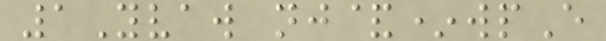1Yvaw nj&*wpE
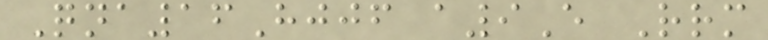Qna16Hjjf a9E Rrm
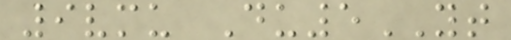9vmu Du5YT
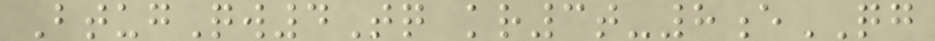BtugQw4Tq kr3t-8eQG
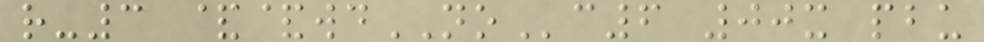r-3 &&wdNOc6 00x pbu
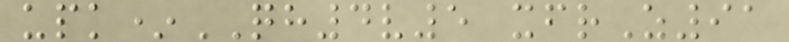upk*QH4v5 xfrZ91
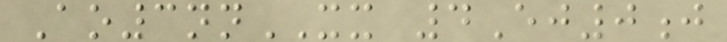Ao3nnXX 4Ej0j
